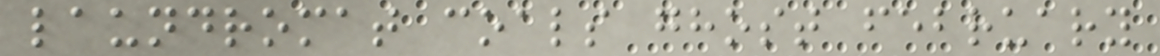laundromat coals ghost february
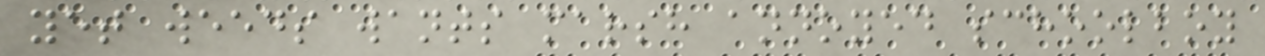yet weeds wants marsh annoyed schoolboy
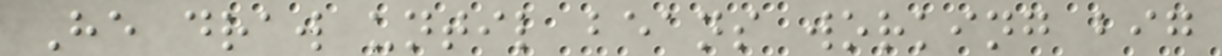He draw until beans working big
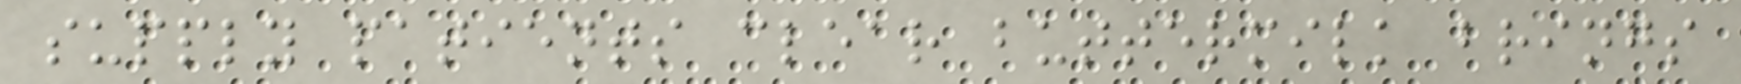supply patients clear buttermilk brings
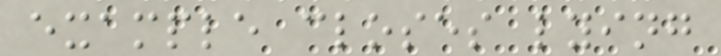example closes lying
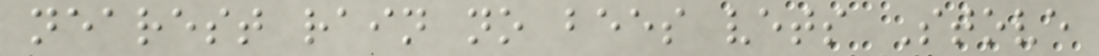nearest rain no bees vets Stove
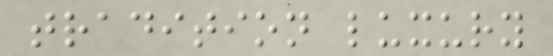tradition luxury
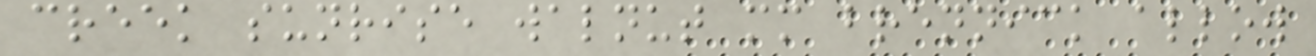creek sunrise walnut mm brennick allow
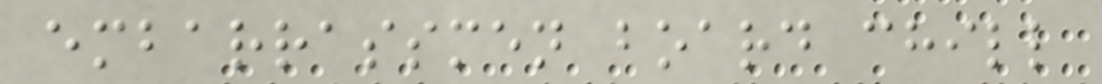embarrassmen board chill
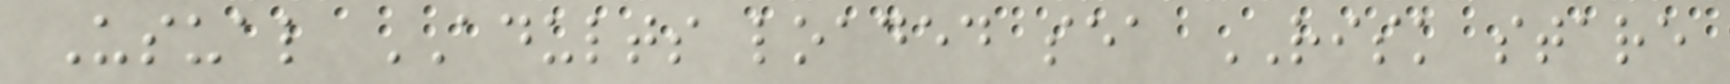Usual ADULTS loaded sea RISK stare
